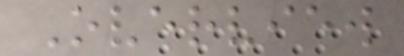Overview
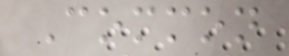Common
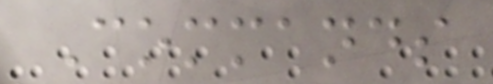Commands
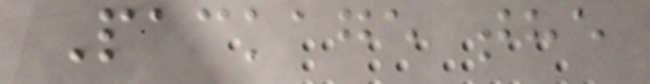Package the
